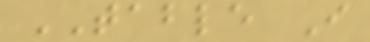TABLE I
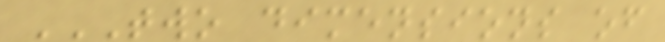TWO DIMENSIONS OF
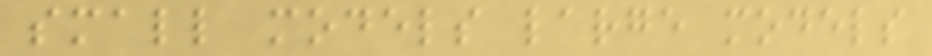small models large models
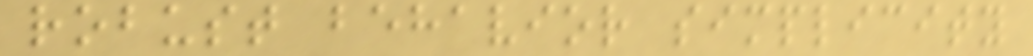robust behavior simplicity
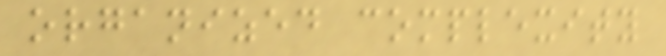organized complexity
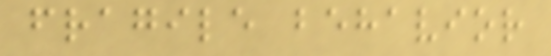fragile behavior
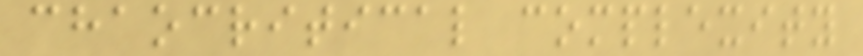chaocritical complexity
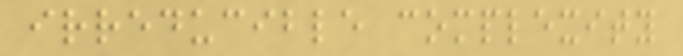irreducible complexity
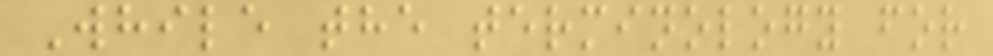While the terminology for
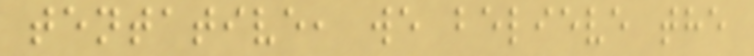tentative, we believe the
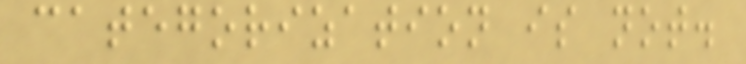categorization is not.
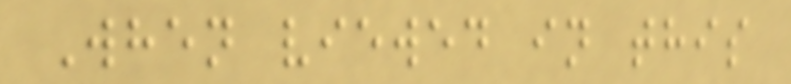When viewed in this
